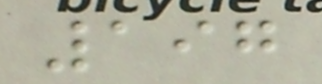197
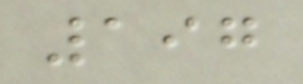197
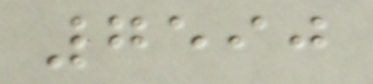7590
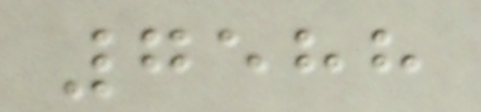7588
